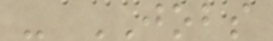- JOBS
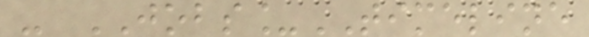- JOBS_TIMELINE
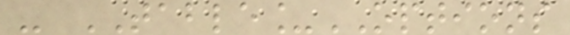- TABLE_OPTIONS
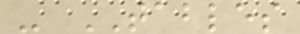- TABLES
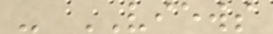- VIEWS
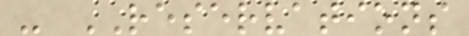- RESERVATIONS
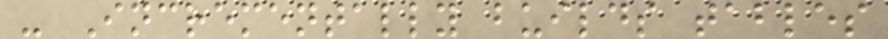- Incrementally builds tables
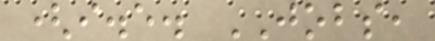(i.e. JOBS,
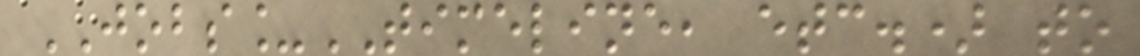JOBS_TIMELINE, etc.) to
